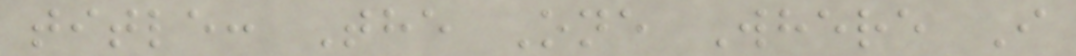title: The One Where I
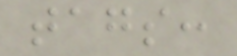tags:
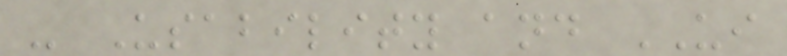- Usability and UI
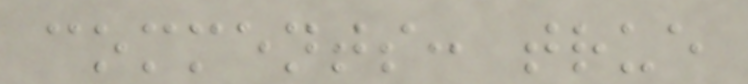comments: true
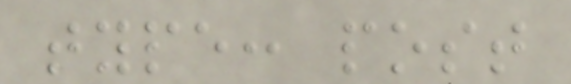type: post
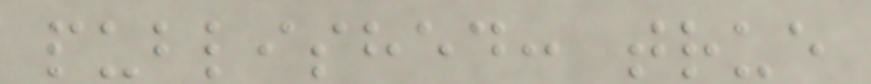published: true
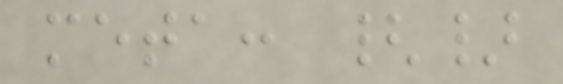meta: {}
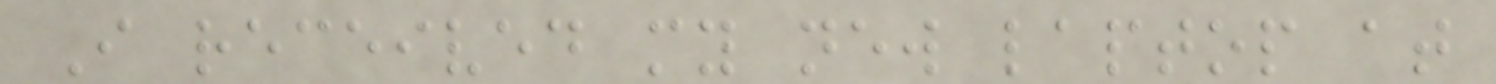I received my new laptop at
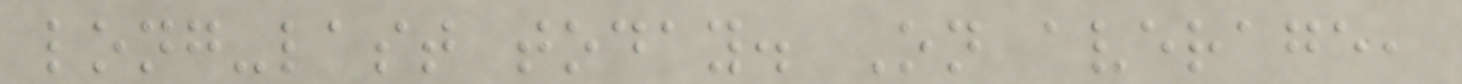long-last today. On average,
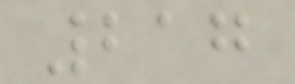217
